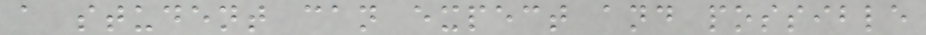a student can expect and possible
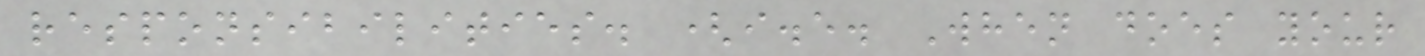responsibilities. (i.e. When does your
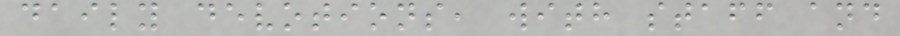daily devotions, with staff and
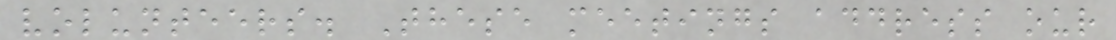volunteers. These meetings address our
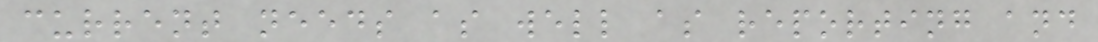current needs as well as reporting and
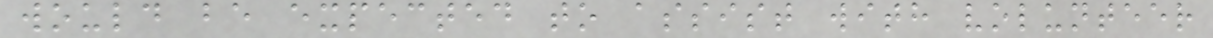would be expected to assist with volunteer
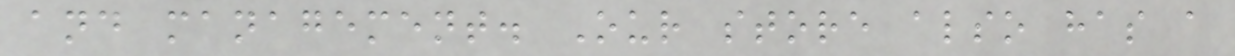and management. Our store also has a
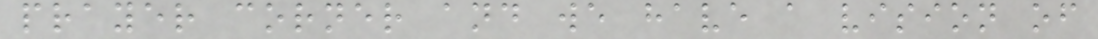prayer corner and we have a vision of
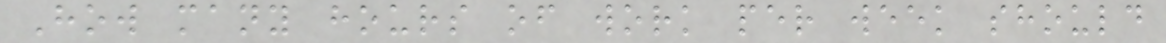How many hours of work per week should
